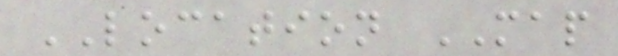LOCATION MAP
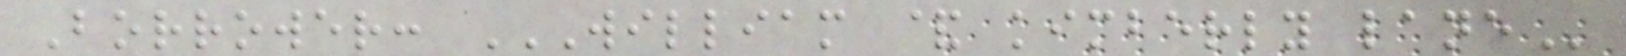Borrower: WILLIAM & KIMBERLY LANE
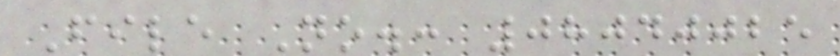File No.: 08040025
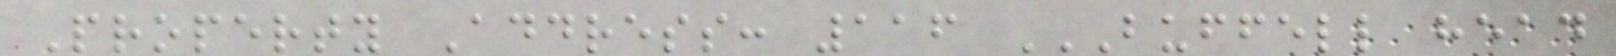Property Address: 116 BUFFELL HEAD
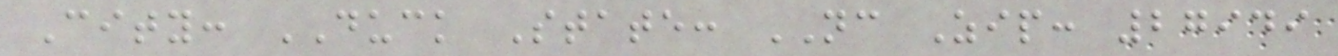City: DUCK State: NC Zip: 27949
